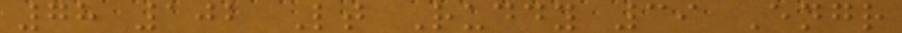78 102 Lt Ruddy 39 Engr
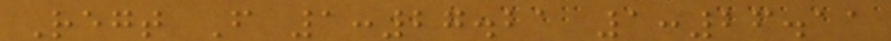Regt F 1:27.21 1:26.11
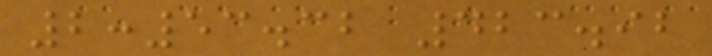2:53.32 423.92
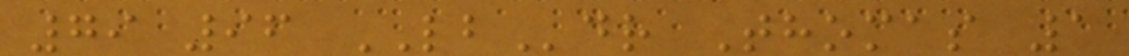79 96 LBdr Thomas 1
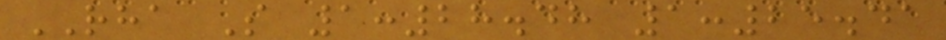RHA S 1:28.48 1:25.41
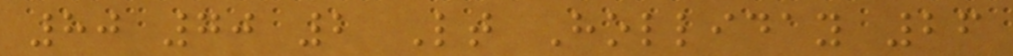80 70 2 Lt Holliday 26
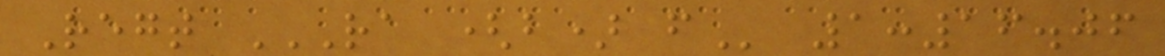Regt RA (B) F 1:16.06
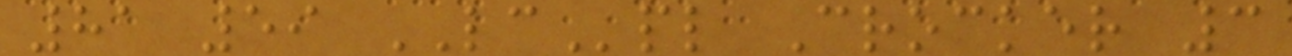81 59 LCpl Crocker 3
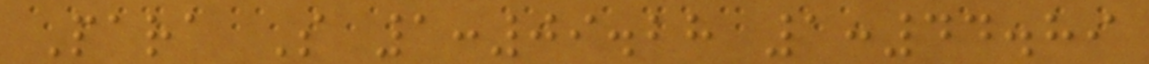Para S 1:09.28 1:44.89
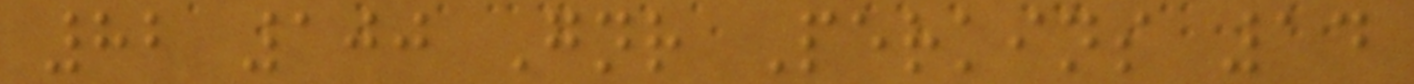82 100 Gnr Perkins 14
